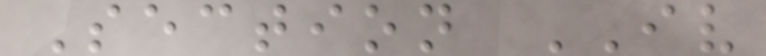Section IV
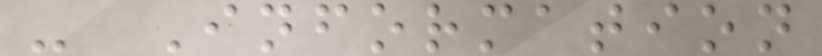- Information
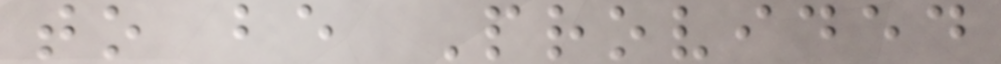to be Provided
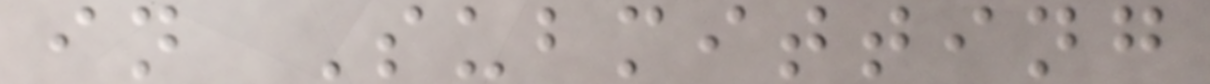in Submitting
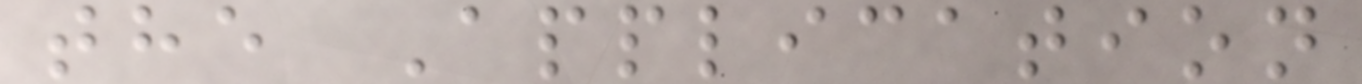the Application
